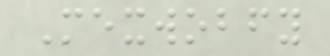Mexwobfy
